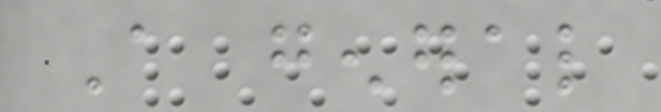A general
